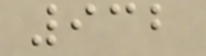932
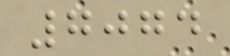7074
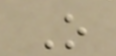O
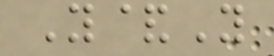Y&Y
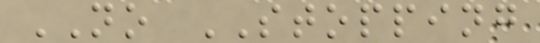NO STOPPING
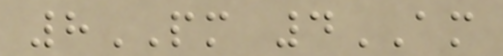8PM 4AM
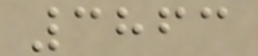3863
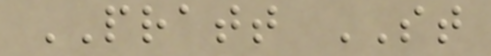PRATT ST
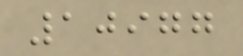10977
